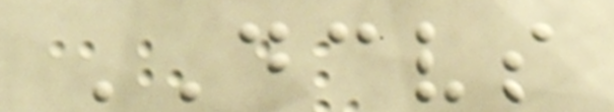DCVS
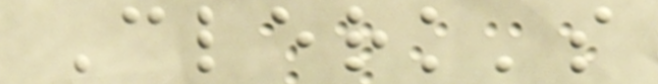Clerk's
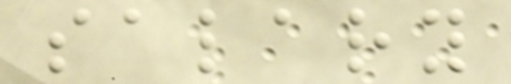salary
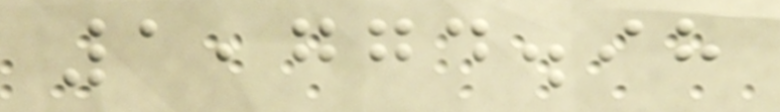1,774.98
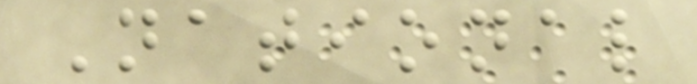National
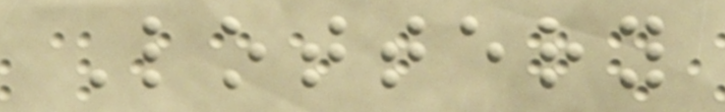Lottery
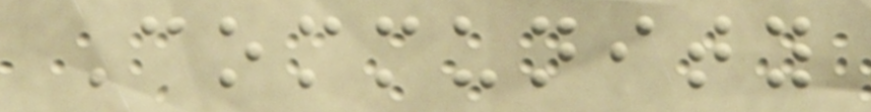Community
